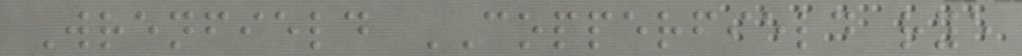Wrenfield COPPERFIELD rye
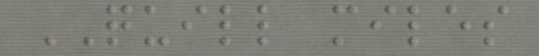QUILL miles
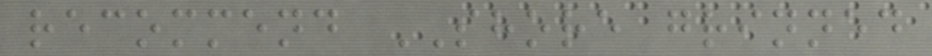recommend SHORE grinned
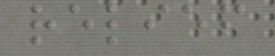relief
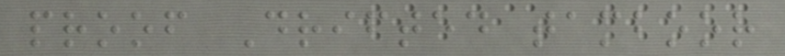proof Drifted tamboor
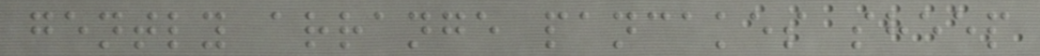gently arrange pancakes sheep
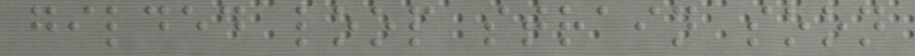gilded loop strain soon
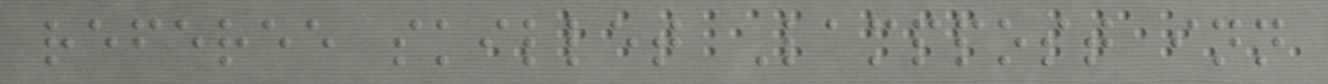referee skillet Lamppost inn
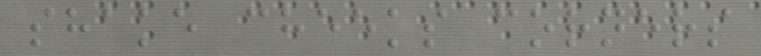shake cheeks corners
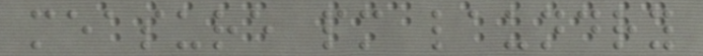measure pm laundry
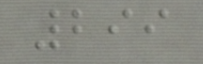299
